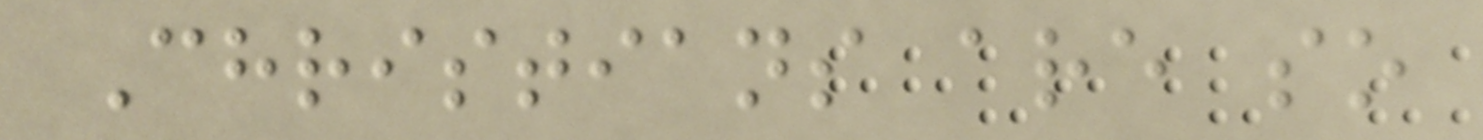Christians are so
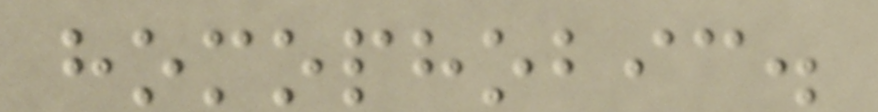homophobic.
